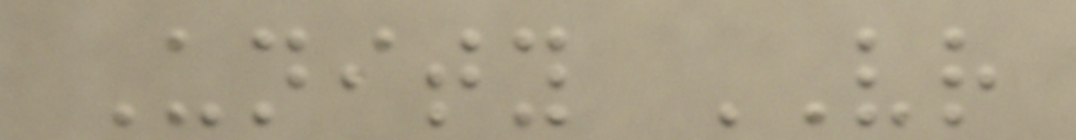Unity VR
